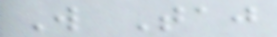W Taj
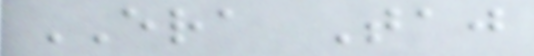ERA Taj
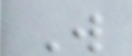W
